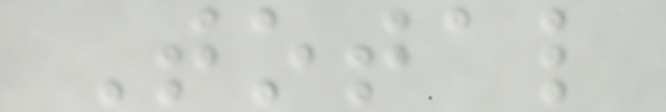Total
